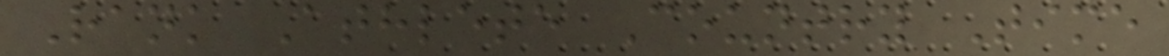Rank Athlete Country Time
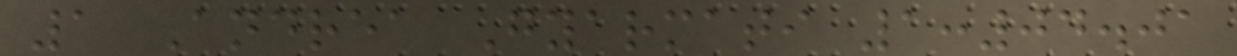1 Andrea Gyarmati 1:04.01
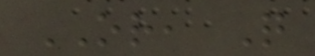OR, Q
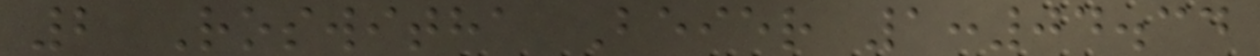2 Roswitha Beier 1:04.34
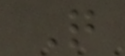Q
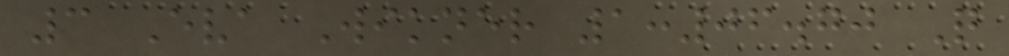3 Eva Wikner 1:06.70 Q
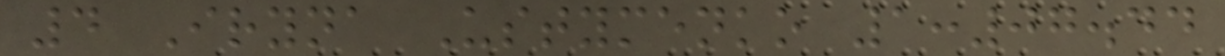4 Iryna Ustymenko 1:07.44
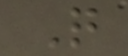Q
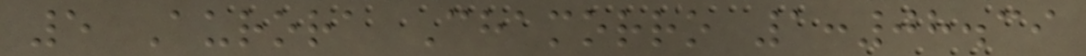5 Aurora Chamorro 1:08.39
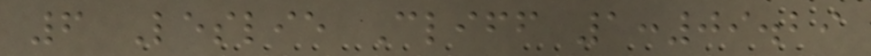6 Leslie Cliff 1:09.29
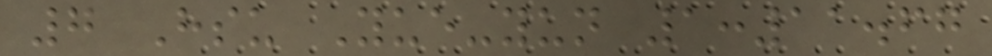7 Hsu Yue-yun 1:11.67
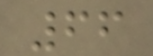66
